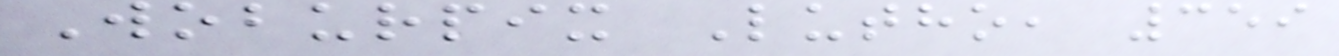Woburpix Lutho, 359
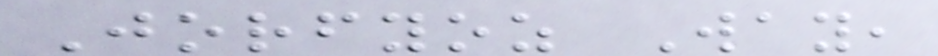Jorfyoz Way,
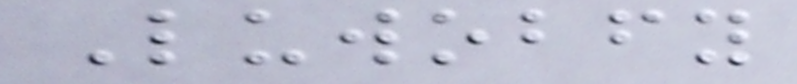Luwobfy
